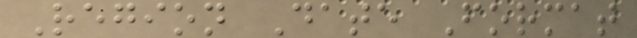Region Date Format
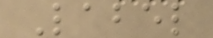Label
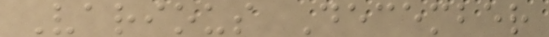Various December
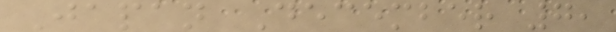Japan December 7,
